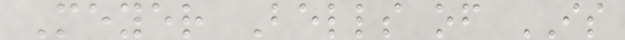Meyer Bells of IS
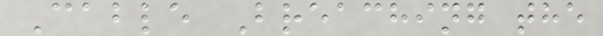Cable Breaching the
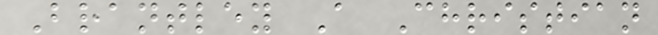Brantley A Christian
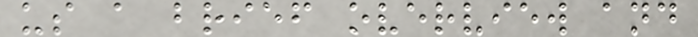us a brief overview and
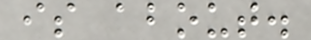is about.
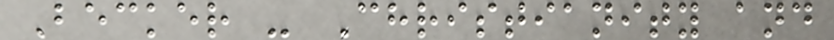Becker - Christianity and
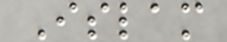Islam
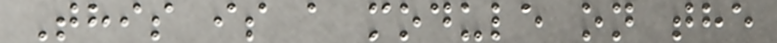This is a module on the
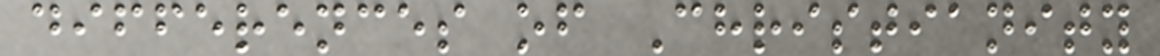differences of Christianity
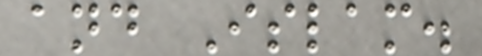and Islam.
